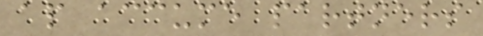ap accume partners
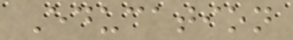Education
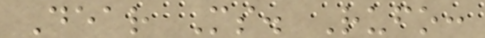Dear Ms. Rufo:
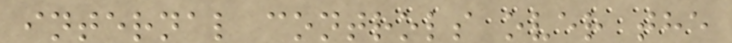internal controls over the
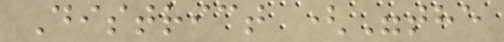District ("the
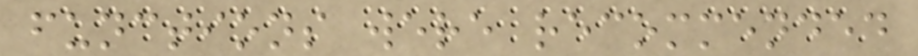functions were recommended
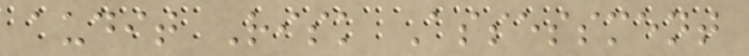audit Risk Assessment
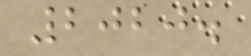2020.
